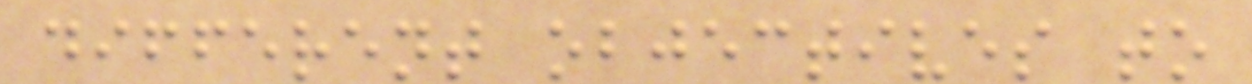different objectives to
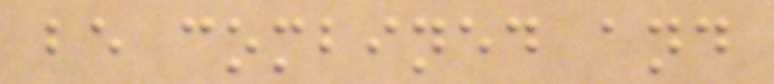be combined and
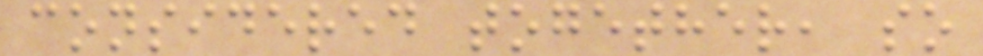considered together, so
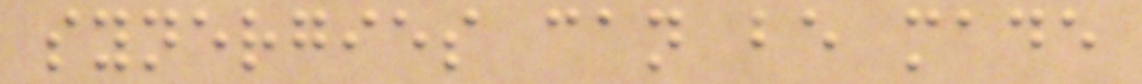synergies can be made
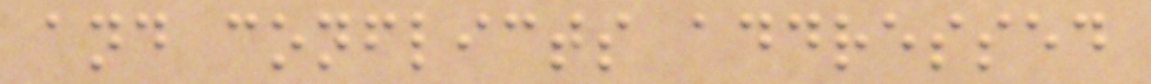and conflicts addressed
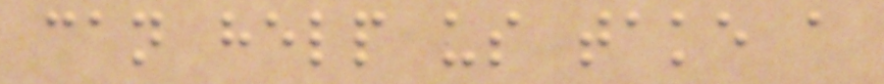can help us take a
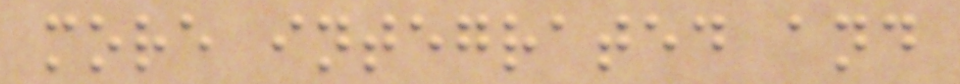more integrated and
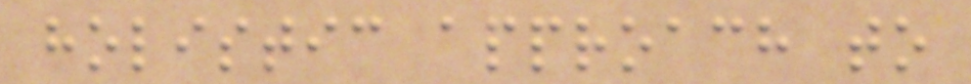holistic approach to
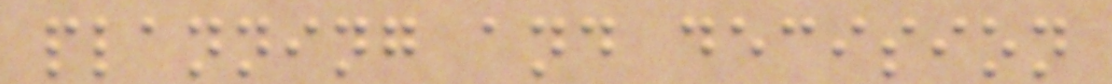planning and decision
